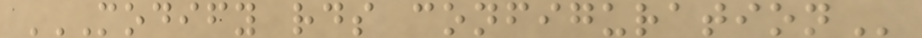MODIFY RDS CONFIGURATION
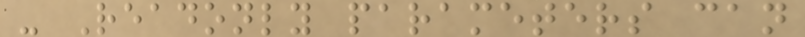- Readonly parameters can
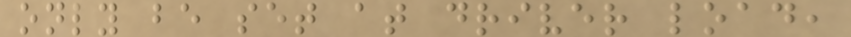only be set at driver load,
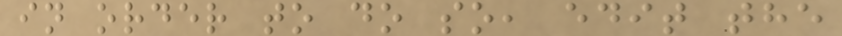in order to do so, edit the
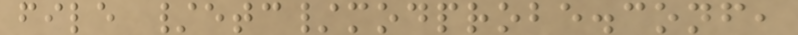file /etc/modprobe.conf,
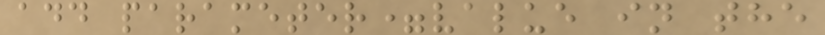add parameter=value in the
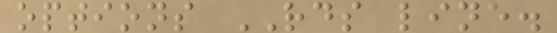options RDS line.
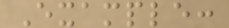Example:
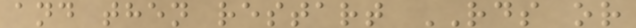and then restart RDS or
